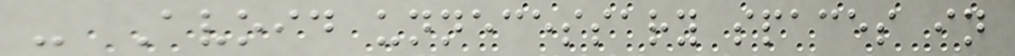- Avoid unnecessary spaces in
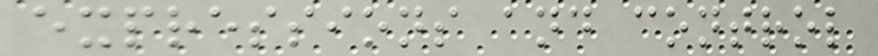expressions and control
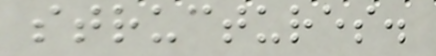structures.
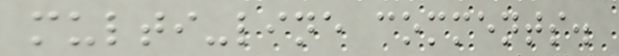multi-line comments.
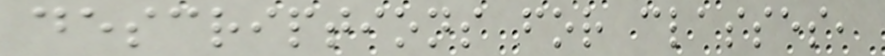descriptions for classes,
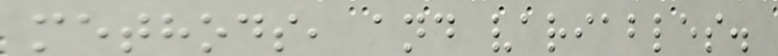methods, and variables.
